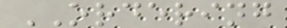ORDERING
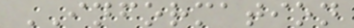INFORMATION
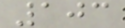103
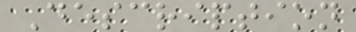Description
